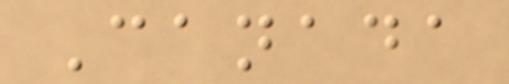Canada
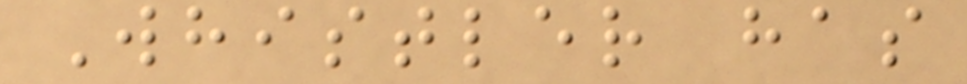Whistler has
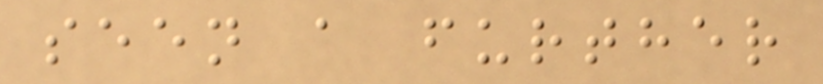seen a further
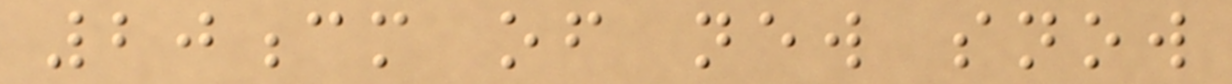20cm of new snow
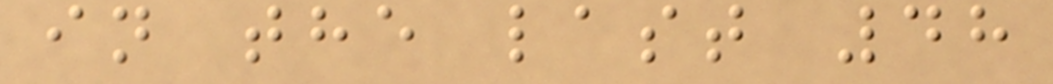in the last 48
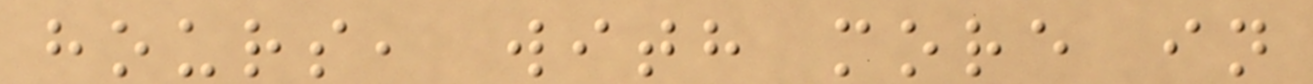hours, with more in
